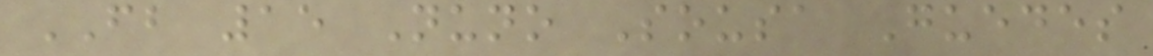FB 15 Nuno Sousa Guedes
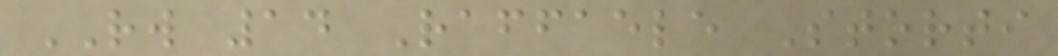RW 14 Raffaele Storti
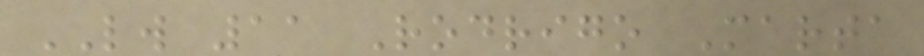LW 11 Rodrigo Marta
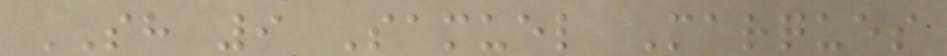SH 9 Samuel Marques
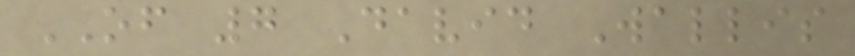OF 7 David Wallis
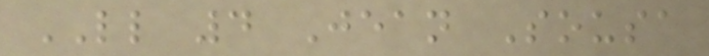LL 4 Jean Sousa
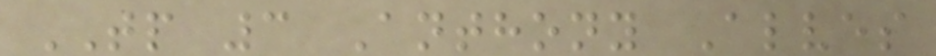TP 3 Anthony Alves
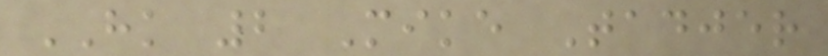HK 2 Mike Tadjer
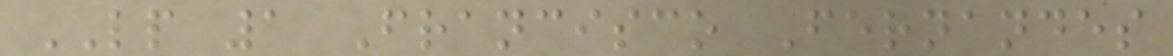LP 1 Francisco Fernandes
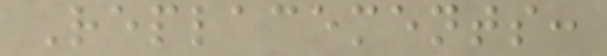Replacements:
